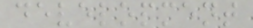development
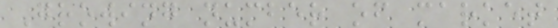Growing number of market
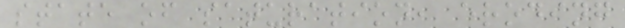state of saturation, eroding
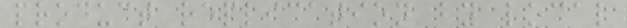product replication by local
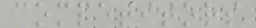competitors
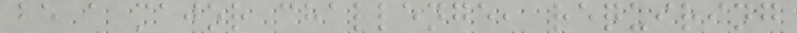be a major challenge, requiring
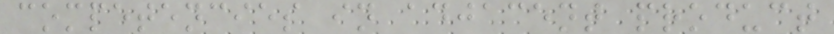competencies in adjacent product
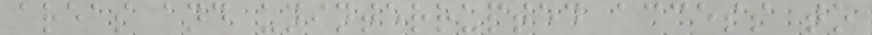areas and uninterrupted access to
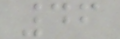46
